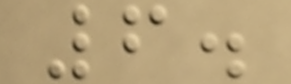6.
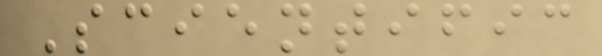Scientific
